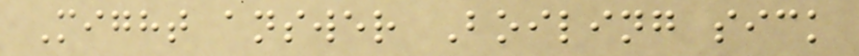Might answer Boiling sick
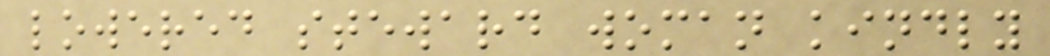lowered steward woman kindly
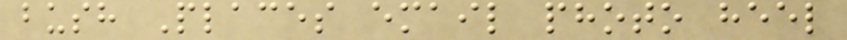bush Places email photo heel
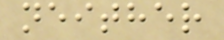neither
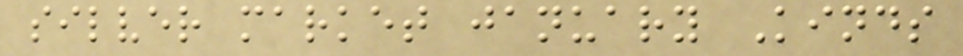silver market january Kinds
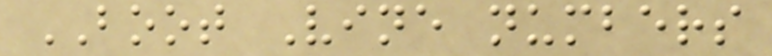BOOT Vine numbers
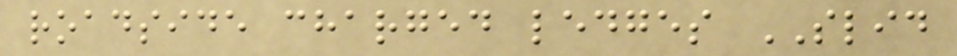roadside charged ledges SLID
